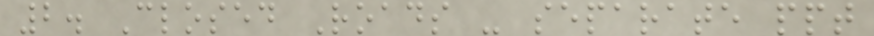2. Closed Roads - separate ppt
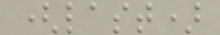(last)
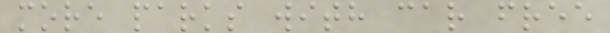more parks with car free
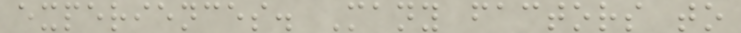experiences. Many factors to
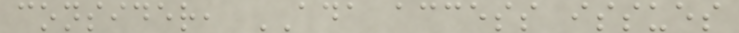consider, ADA access issues
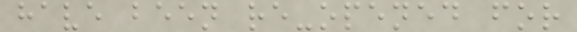have been re-opened for
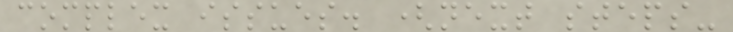complex issues. (next steps-
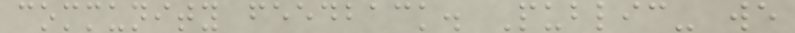community feedback. Public- we
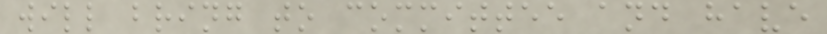will bring to committee and have
